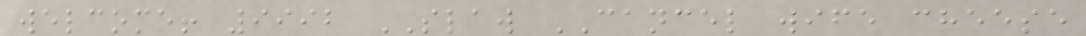welcome! 9992 SLAW CANCEL wife cheese
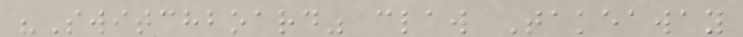"Switchboard" claw Takeaway
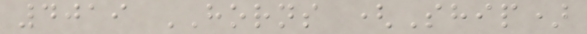4019 HORNS (Ship)
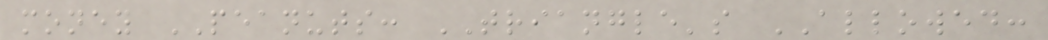money PEANUTS: TRIANGLE's ALLOWED:
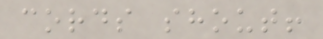cords shout!
